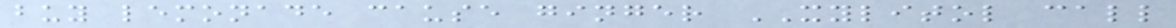buy lemonade cause ginger XYLITOL call
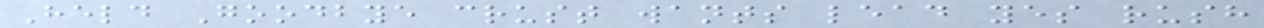Held Goodbye crust wants lead yes rush
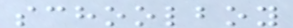schoolboy
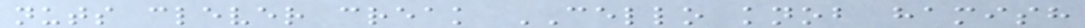nuts clever creak CELLO knob hamish
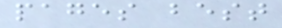pages best
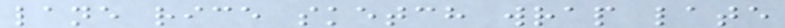lane rice sketch wrap late
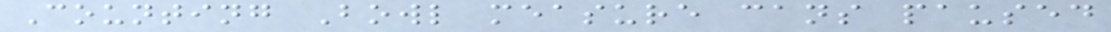Counting Bowl measure cans paused
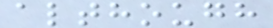although
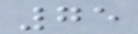75
